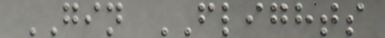GIN FLIGHTS
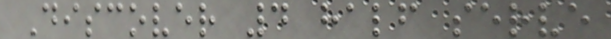Discover 4 half serve
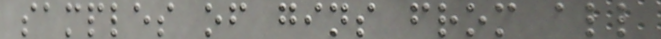samples of gins from all
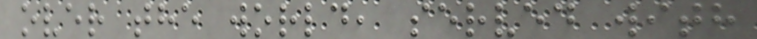over the world, served with
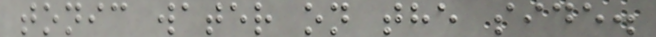tonic water on the side.
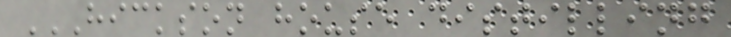HICKSON HOUSE DISTILLING
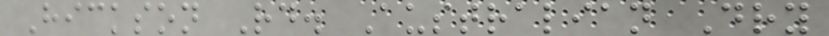Hickson Rd. Australian Dry
